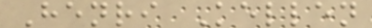Henri Kellen
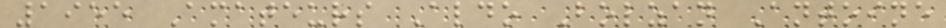1955 Amateurs Aldo Bolzan Antoine
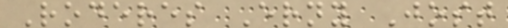Roderes Erny Jost
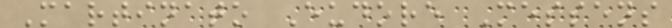Martinato Eudore Messens
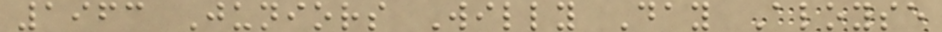1963 Juniors Willy Day Aloyse
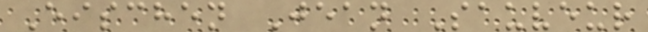Eischen Jean Sauveur
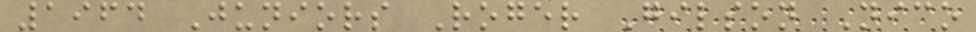1964 Juniors Roger Gilson Nico
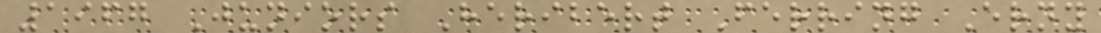1967 Juniors Heribert Ferring Erny
